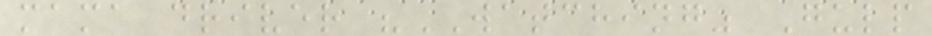mama driver "WATCHING" Gulp
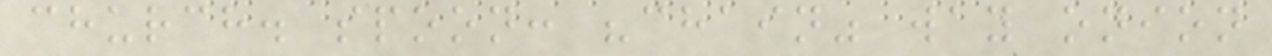church. spoon: "chain" way onion
